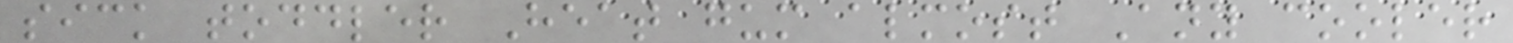sick toddler Heat gum almost Any cooler
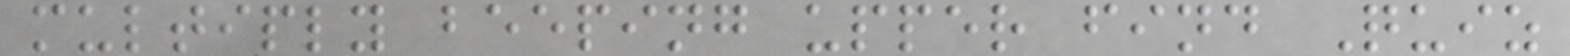multiply beeping upper find Quiz
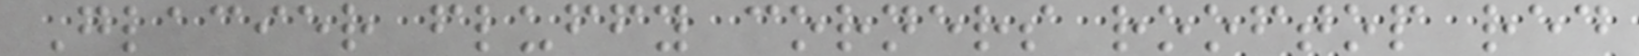Glacier fluffy corners rooftop red
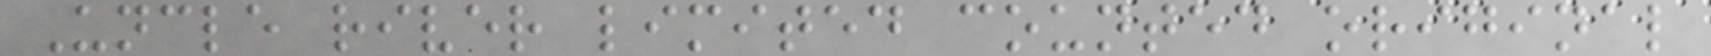Uncle river limited counted original
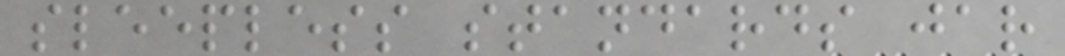sleepless standards jar
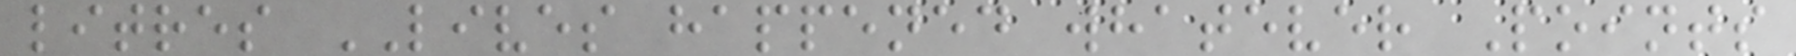litres LIVES happened whatever Points
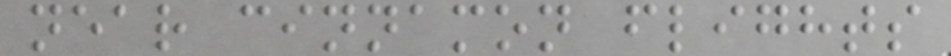near cinnamon flights
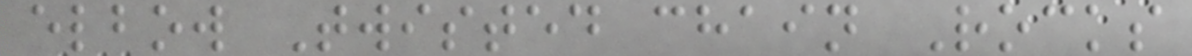elbow Twisted chain Rocks
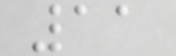11
